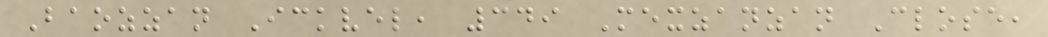Baozzan Ickvel, 349 Mexzanzan Close,
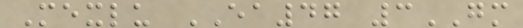Mexlu EA47 3GM
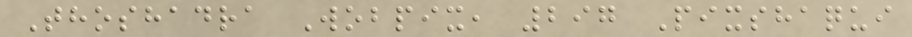Thoshadra Wobpix, 297 Pixshaqui
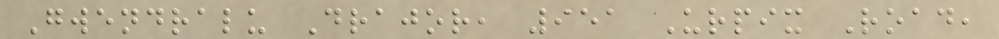Gwendralu Drajor, 951 Urpix Road,
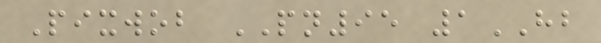Pixwob PN95 1HB
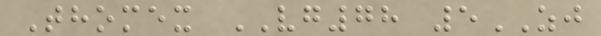Thomex VG78 5ZJ
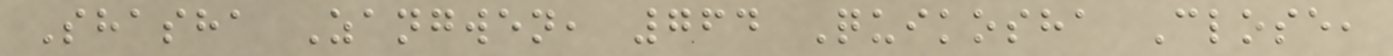Shasha Zangwen, 764 Quikosha Close,
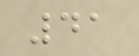41
